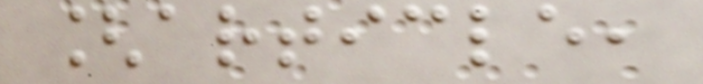[article,
